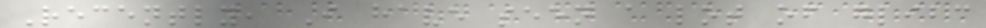Recently, I have seen a lot of glibc
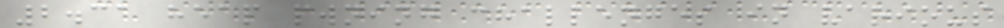2.31 heap pwning challenges in various
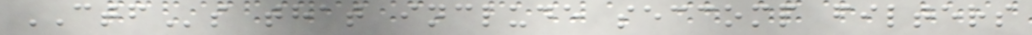CTFs that include seccomp filters
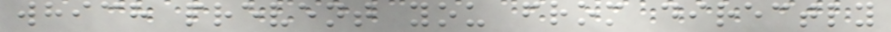which prevent you from directly
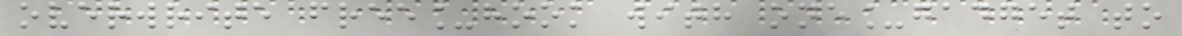overwrite free_hook with one_gadget to
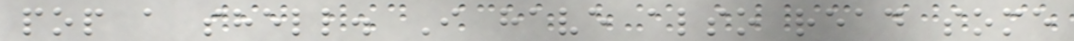pop a shell. I have also read some
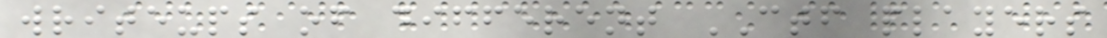writeups of different CTF players
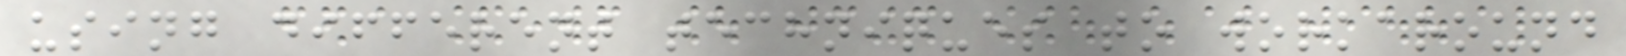using different techniques to workaround
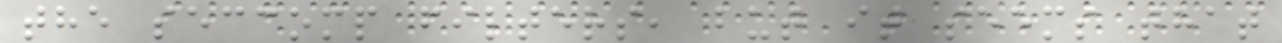the seccomp filters, but it seems that
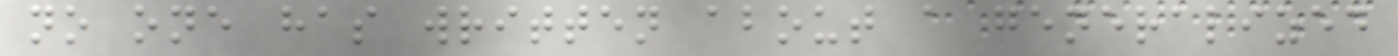no one has written about a generalized
